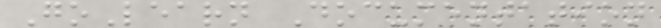GoLearn Documentation
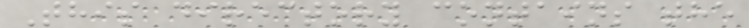This directory contains the
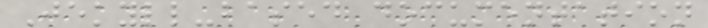Jekyll-based documentation
